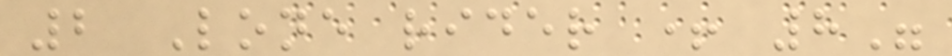2 Lone rider + 8"
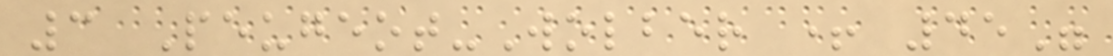3 Peugeot-Wolber + 45"
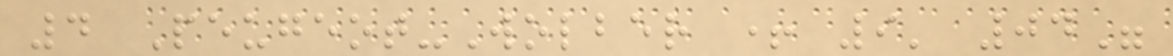4 Peugeot-Wolber + 9' 04"
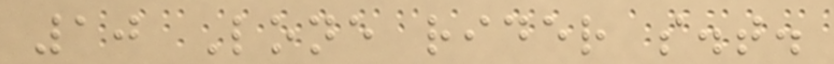10 Lone rider s.t.
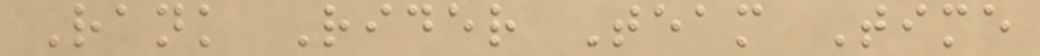Rank Rider Team Time
